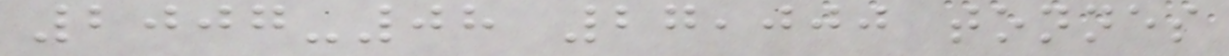2007-08 27,000 tonnes
